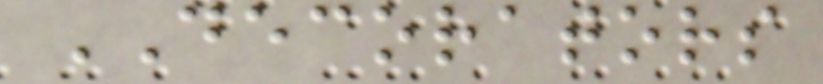DECORATORS
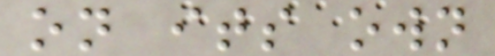on its own
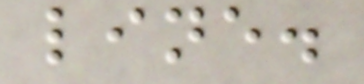line.
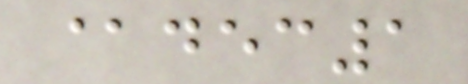@dec1
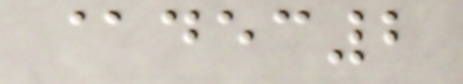@dec2
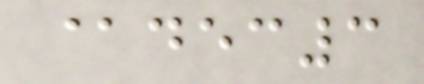@dec3
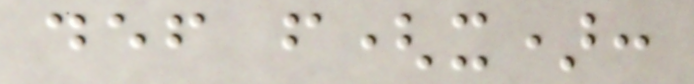def f(x):
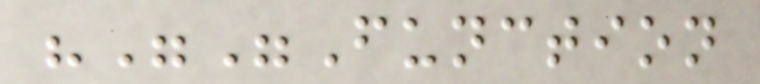"""Function
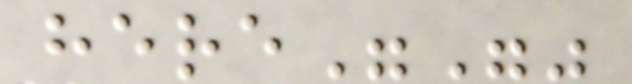here"""
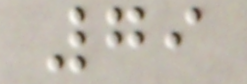79
